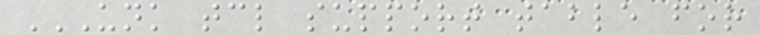UNK TCL SUPPORT TABLE FOR
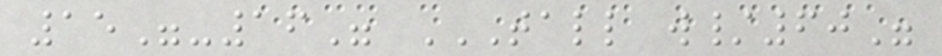15"-16" TALL W/60"
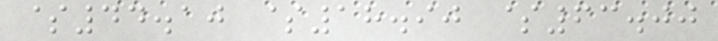$44.10 $18.90 $63.00
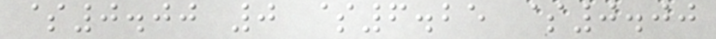$0.00 0 $6.25 $0.00
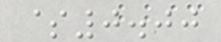$0.00
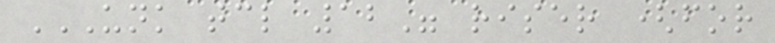UNK TCL 12" RISER (FOR
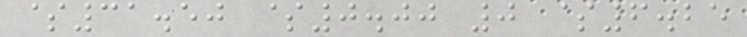$31.50 $0.00 0 $6.25
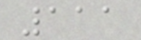111
